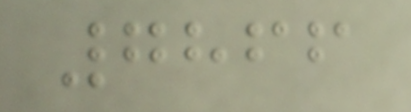7866
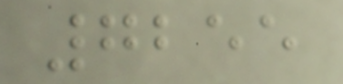7255
